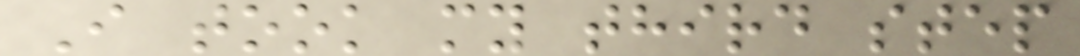I took my third step
